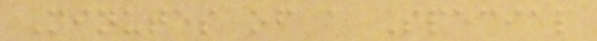Minutes of a Special
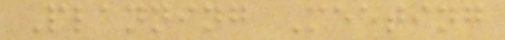Planning Meeting
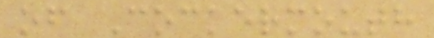of Cockermouth
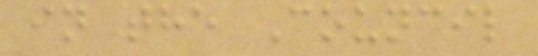in the Council
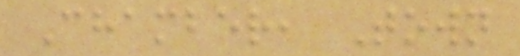Chamber, Town
